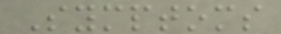Symptoms
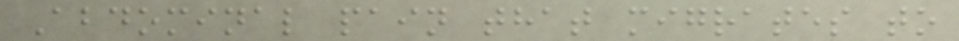Abdominal pain that migrates to
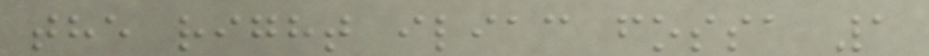the right iliac fossa 1
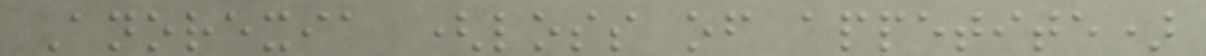Anorexia (loss of appetite)
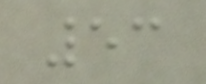53
